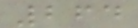264
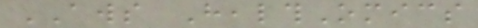AWS HealthOmics
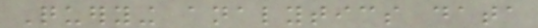Querying analytics data
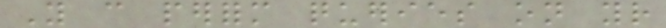You can perform queries on your
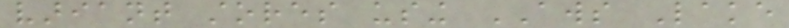variant stores using AWS Lake
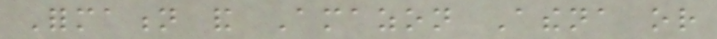Formation and Amazon Athena or
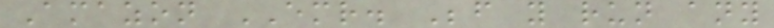Amazon EMR. Before you run any
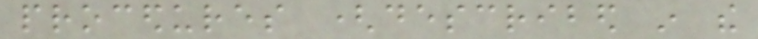procedures (described in the
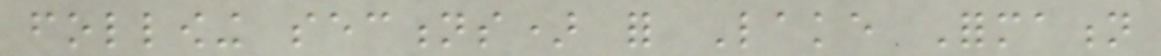following sections) for Lake Formation
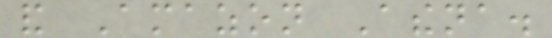and Amazon Athena.
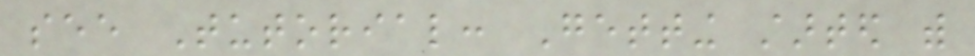see Tutorial: Getting started with
